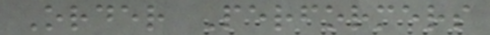Order Performers
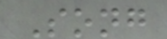Song
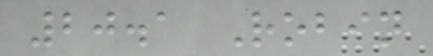20.1 Robin
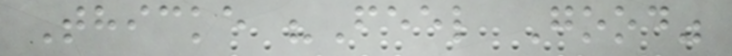Thicke "Feel Good"
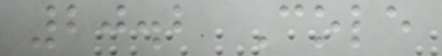20.2 Cole
